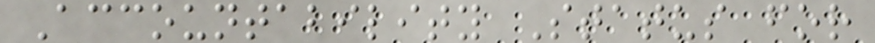Accountability Status for
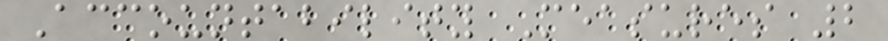Accountability Measures 2
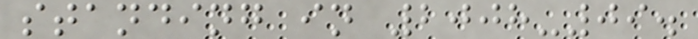standing in 2008-09.
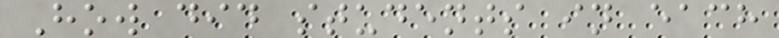How did students in each
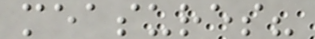measures?
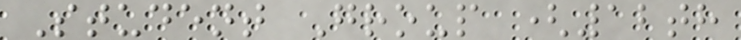Student Group (12th
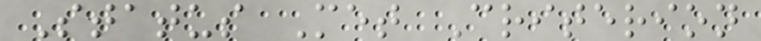Status Met Criterion
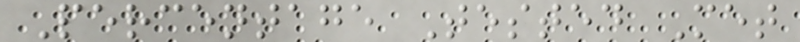Percentage Tested Met
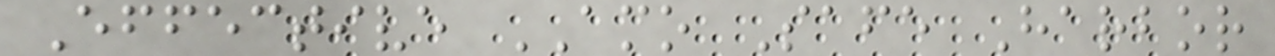Effective AMO Safe Harbor
